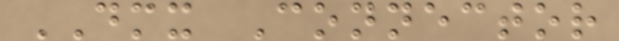DMX Connector
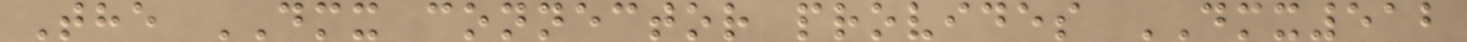The DMX connector provides DMX512
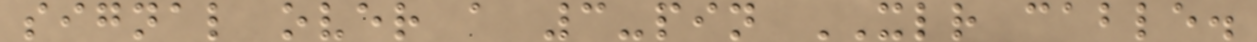signal over a 3-pin XLR cable.
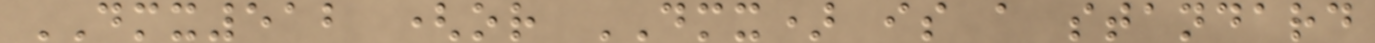DMX512 (or DMX) is a standard
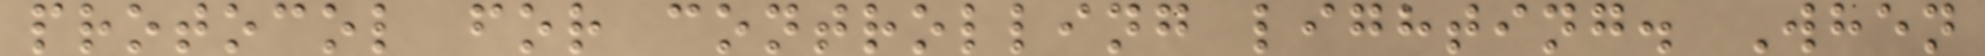protocol for controlling lighting. When
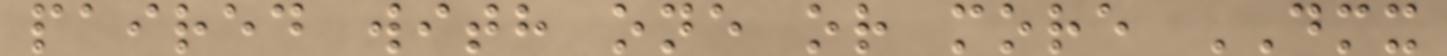paired with one or more DMX
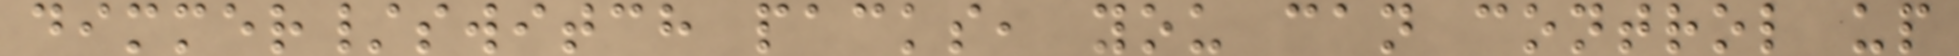dimmer/switch packs, you can control up
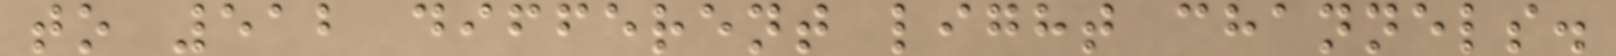to 512 different light channels.
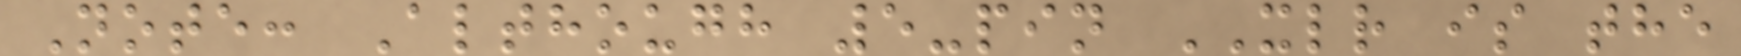Note: Although 5-pin XLR is the
